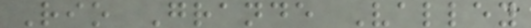Rio Grande Valley
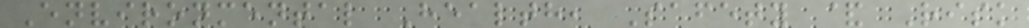Environmental Health, Safety & Risk
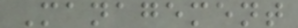Management
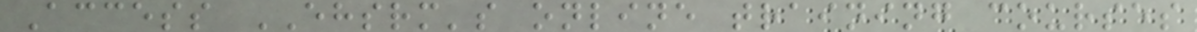Access EHSRM's online training courses
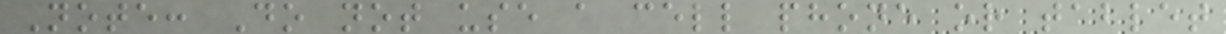Note: Do not use a cell phone or tablet
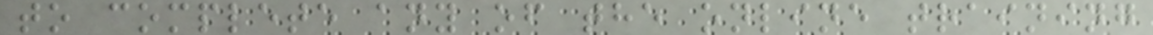to complete any of the online training
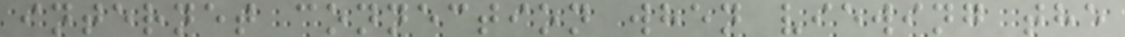internet connection when viewing the
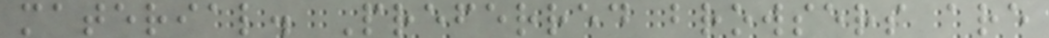material. Preferred browsers are
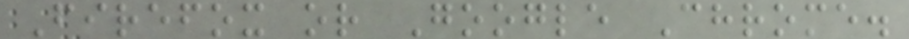Firefox or Google Chrome.
